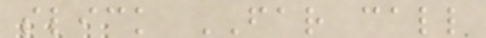slick FAR call
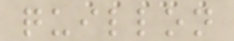quillon
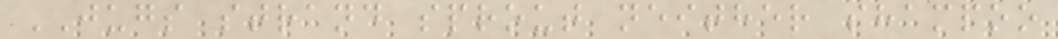JUGS strand sprout neither shampoo
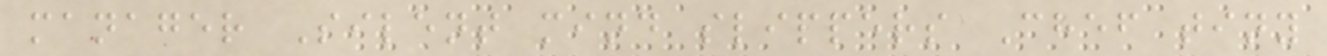manager Silent mind slippers Chef tiny
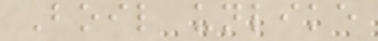Boil unlike
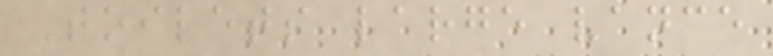Toilets large vance
